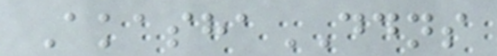AkashaDDNS
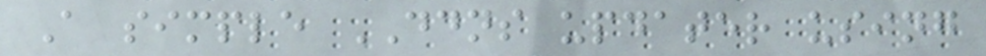A simple DDNS updater using
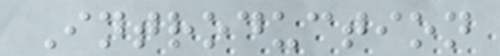Introduction
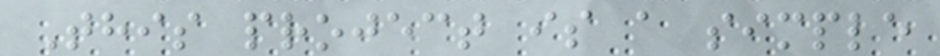This project is a simple
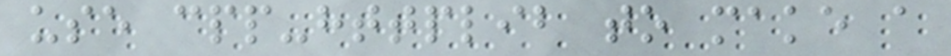use cpp-httplib to make a
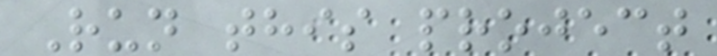Run this project
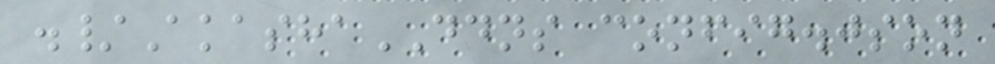./AkashaDDNS config.json
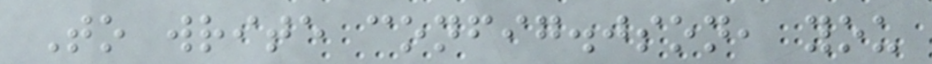To write config.json, you
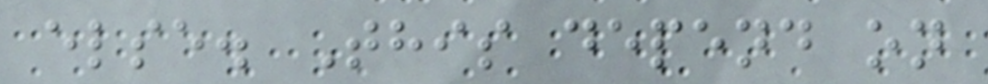else. This depend on
